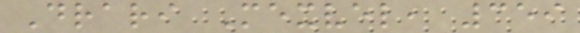Drari Mexvel, 359
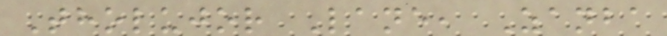Tholujor Lane, Zanba
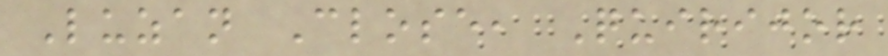Luzan Close, Quirijor
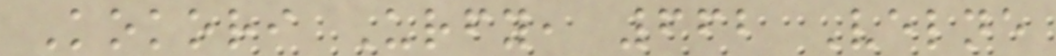Kokori Urfy, 662 Velne
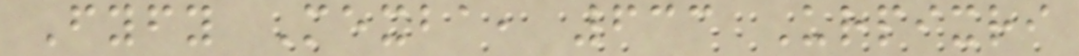Fyfy Mexba, 633 Urpixri
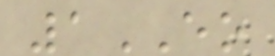1EO
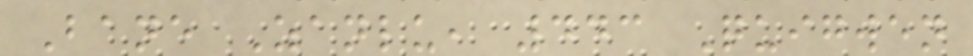Bane Zanlu, 443 Quigwen
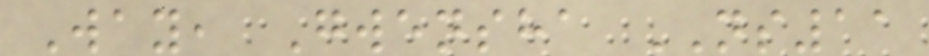Way, Gwensha NS11
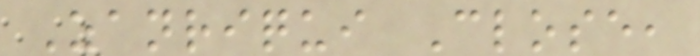Zanriqui Close,
